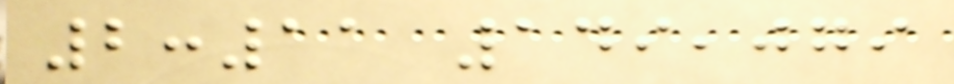2:11 149,079
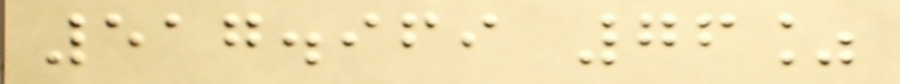517.969 76%
